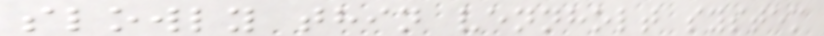slowly thin vennholt system
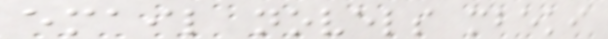email novels mbeki
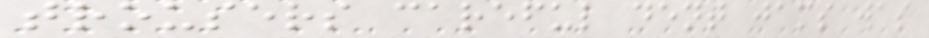trousers careful dent jams was
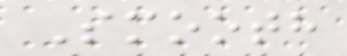Smooth
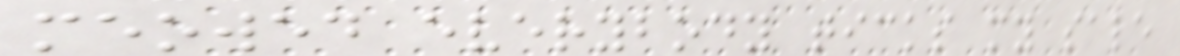meowed everybody ticks my sale
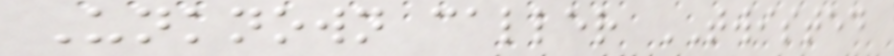Unknown caller TWISTED
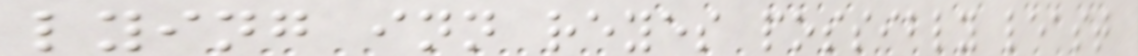lying inn reyes possibly least
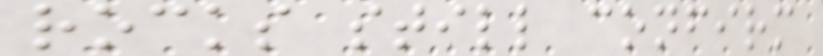rocks still confirm
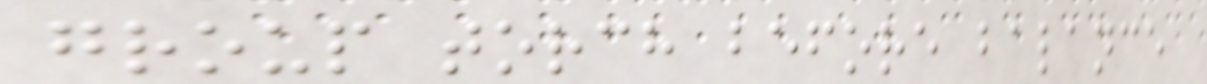group torch before balance
